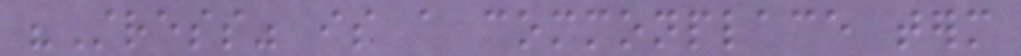"Stress" is a commonplace term
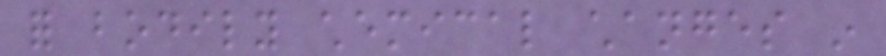for bodily chemical changes in
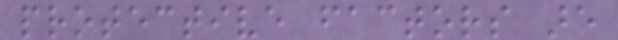protective factors are
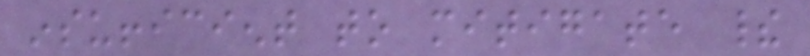insufficient to mitigate their
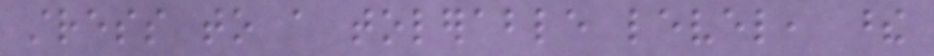stress to a tolerable level, these
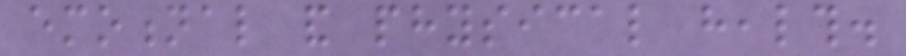emotional and physical health.
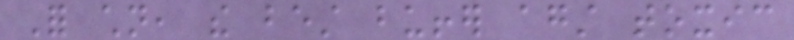For children, the best buffer against toxic
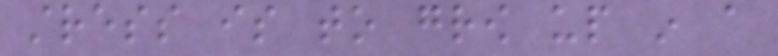stress is to grow up in a
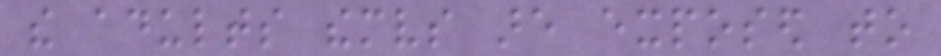the adults themselves are exposed to
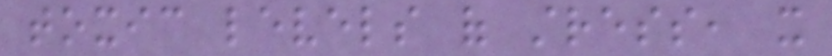toxic levels of stress, it
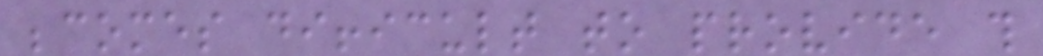becomes difficult to provide this
